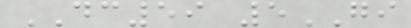DC59 5GI
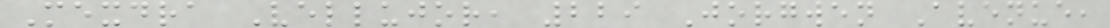Mexdra Vellujor, 229 Jorgwen Avenue,
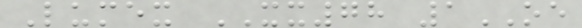Lumex XX78 1OE
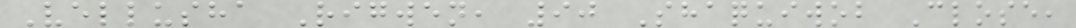Vellusha Rigwen, 90 Shaquiwob Close,
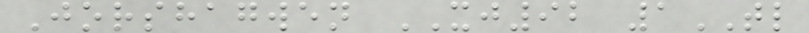Jorshagwen XJ92 1TL
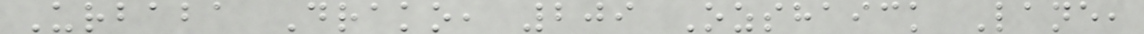Urbaba Drako, 209 Ozshaick Lane,
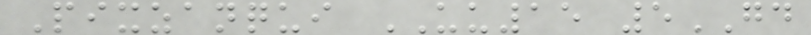Pixzanqui UU15 5GD
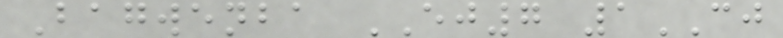Bagwenba EJ7 1CJ
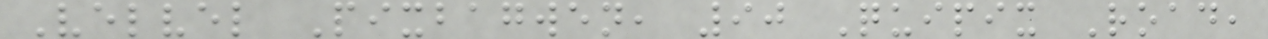Velvel Pixbagwen, 90 Quipix Road,
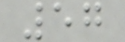57
